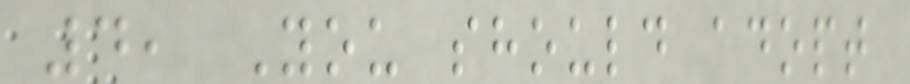4, You should adopt
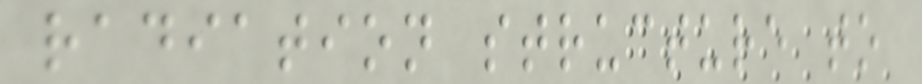radiation structure to
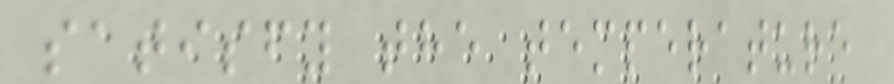satisfy the temperature
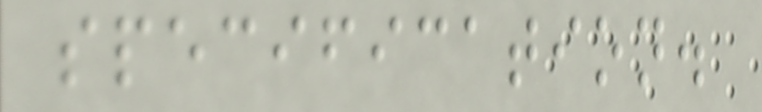specification.
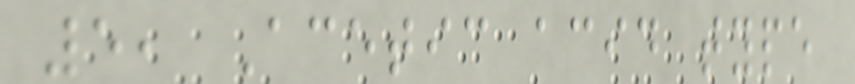5, Acetic acid type
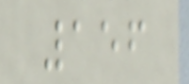156
